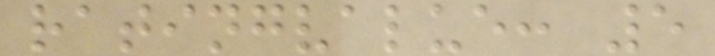ratingvalue: 5
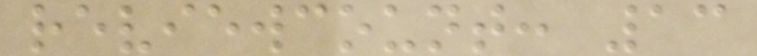reviewcount: 13
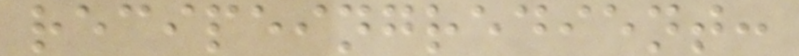recipeingredient:
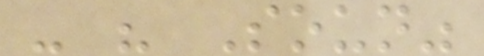- " Soun"
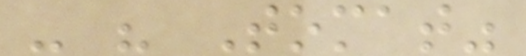- " Tomat"
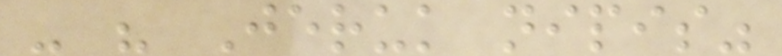- " Jeruk nipis"
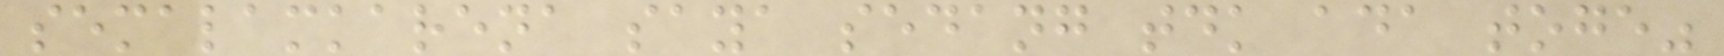semalamkarena saya sedang tdk ada toge"
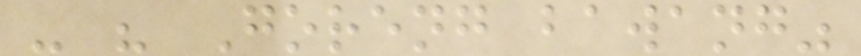- " Goreng bawang"
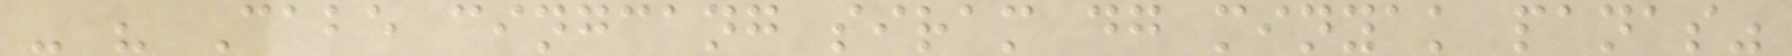- " Cabe cingcang siram dg minyak panas"
